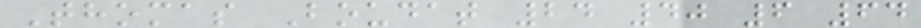Thomas Boudat 24 40 6 64
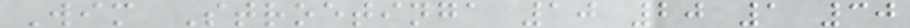Wim Stroetinga 10 20 1 30
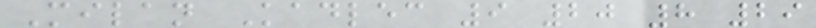Milan Kadlec 9 20 8 29
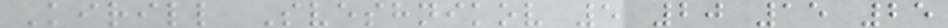Kirill Sveshnikov 5 20 15 25
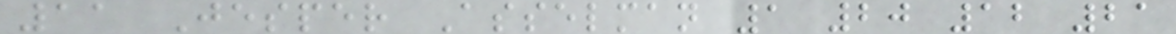11 Jesper Asselman 1 20 12 21
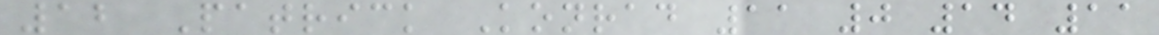12 Patrick Konrad 11 0 14 11
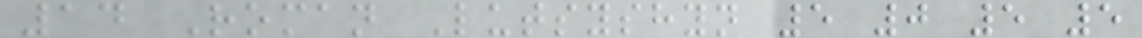14 Roman Lutsyshyn 5 0 5 5
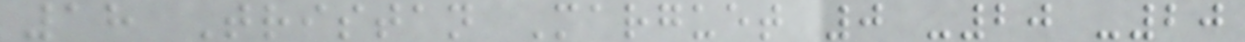18 Tristan Marguet 0 -20 -20
